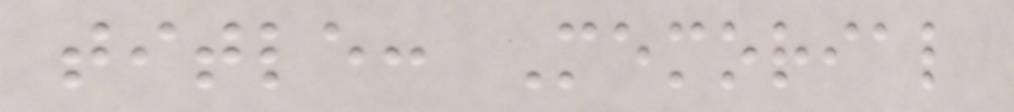title: Memorial
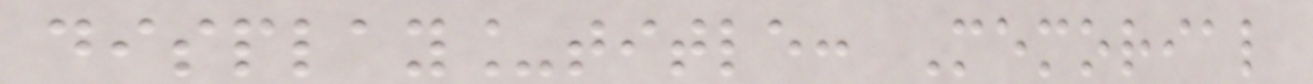display_title: Memorial
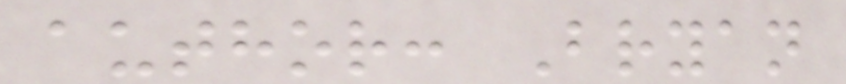author: Bryan
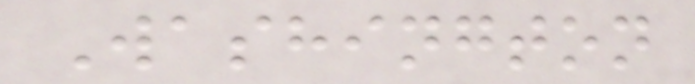Washington
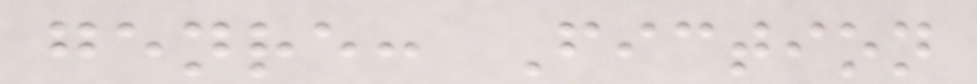genre: Fiction
